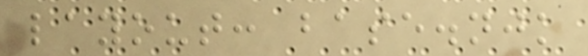layout: base.njk
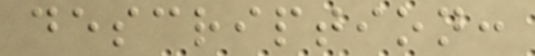description:
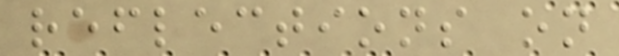reflections on
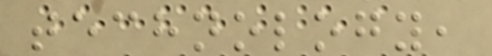technology,
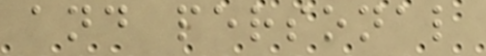and personal
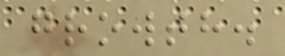growth.
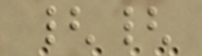{{
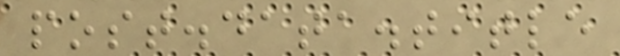post.data.title
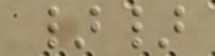}}
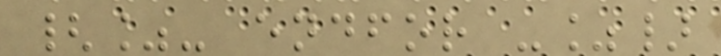{%- endfor -%}
